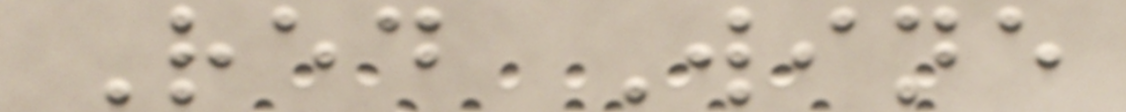Red Wine
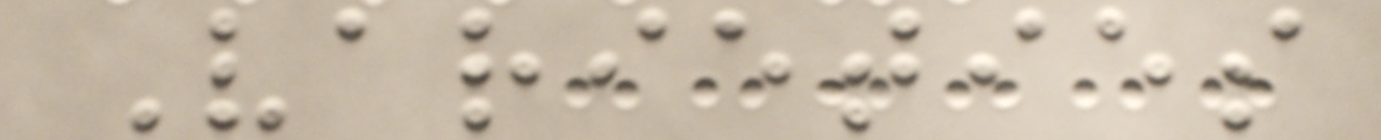Varieties
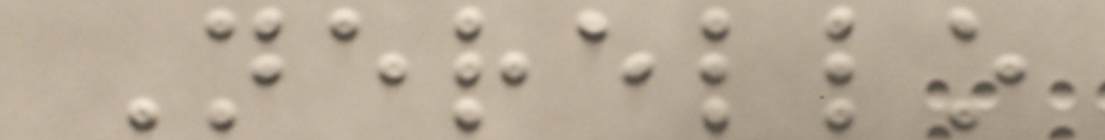Nerello
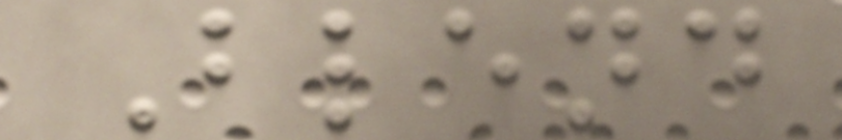Blend
